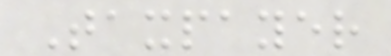Taxpayer
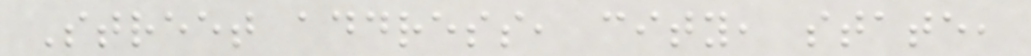Street address, city, state,
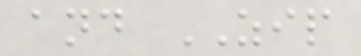and ZIP
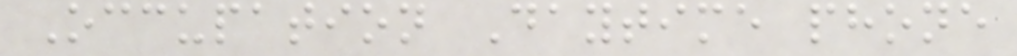Occupation Daytime phone
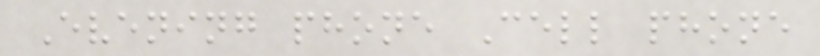Evening phone Cell phone
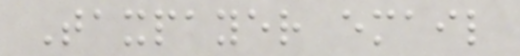Taxpayer email
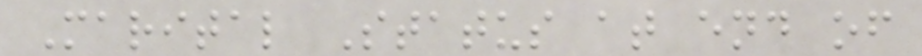Marital Status at end of
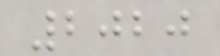2020
